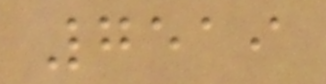7519
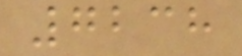7238
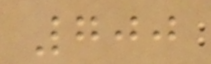700
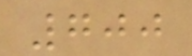700
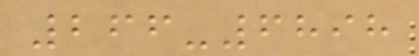266-6898
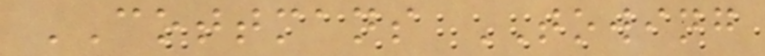COTTMANS TOWING
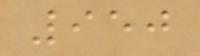950
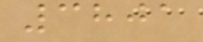3801
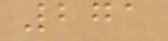271
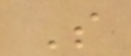S
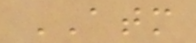ATM
